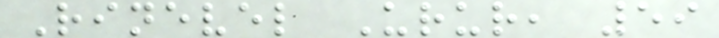Rinevel Urur, 59
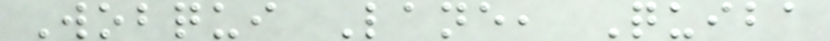Wobqui Lane, Quiba
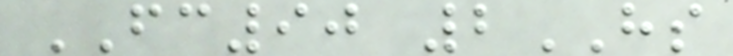FC90 2HS
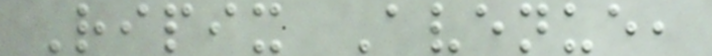Ripix Avenue,
